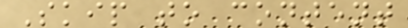Skip to content
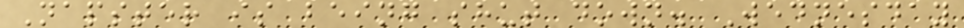Napster is being shut down. Wednesday
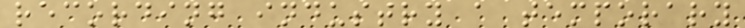recording industry a temporary
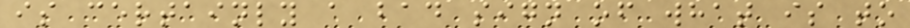is certainly a bad sign of what is to
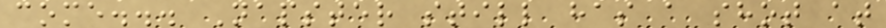come... Napster still has a shot at
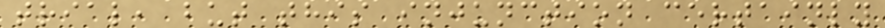trial, but this injunction certainly
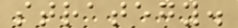strategy.
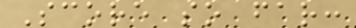Score so far:
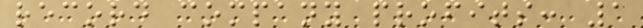record company profits: 1
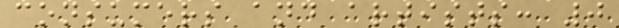consumers and artists: 0
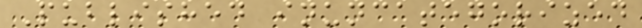Published inuncategorized
